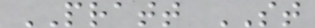PRATT ST
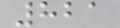821
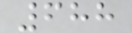688
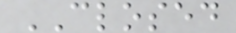CLOSED
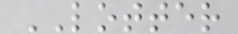LOTTER
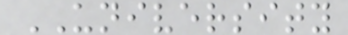UNIVERSITY
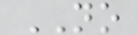NO
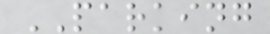PARKING
